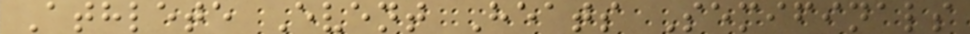Athlete Event Heats Semifinals
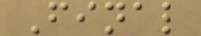Final
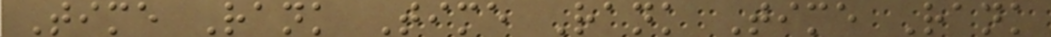Time Rank Time Rank Time Rank
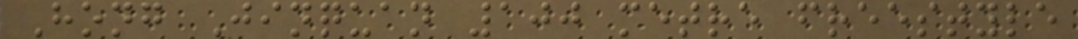Hong Jinquan 100 metre freestyle
